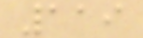119
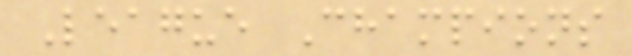League Champions
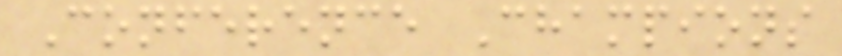Conference Champions
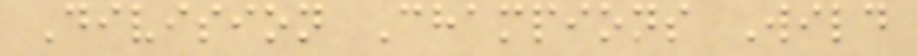Division Champions Wild
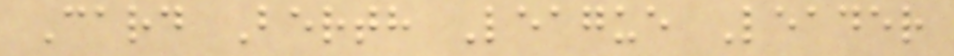Card Berth League Leader
